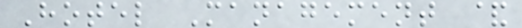Hotel Management &
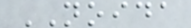NOIDA
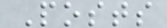Posts
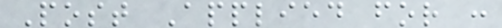Post Applied for :
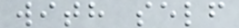with self
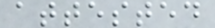attested
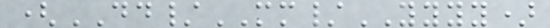(DD/MM/YYYY)
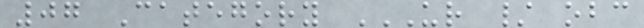07 Category UR / OBC
